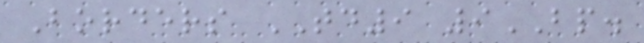Borders TD9 9BP.
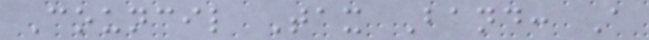Council Tax Band: A
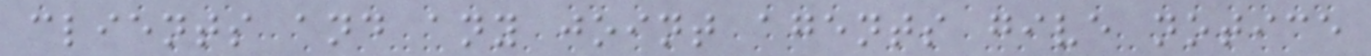clients and any joint agents give notice
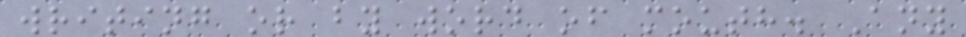writing or by word of mouth. Any
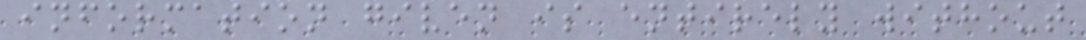information given is entirely without
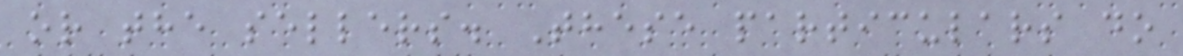or the sellers. These particulars do
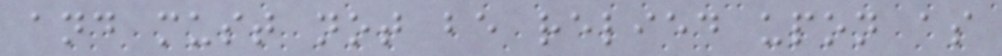and must not be relied upon as
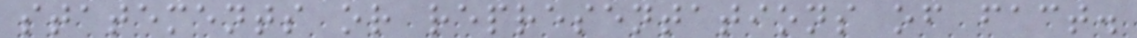statements or representations of fact.
